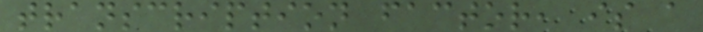transcription factor, is a
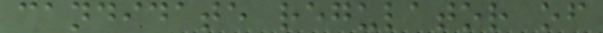candidate regulator of
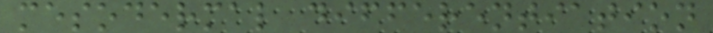mesodermal differentiation
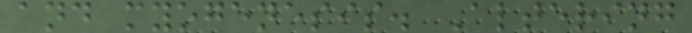and myogenesis. Altering
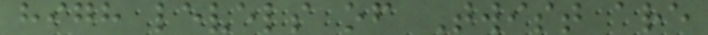high levels of Twist are
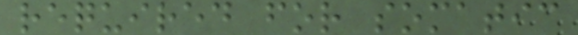required for somatic
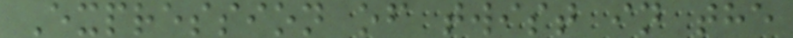Expression of twist in the
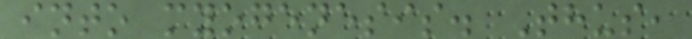into myogenesis. Thus,
